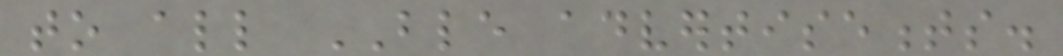to all BLE advertisements.
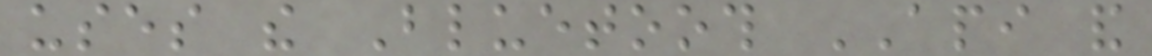uses the Bluetooth API and
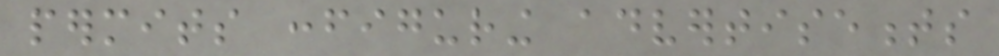permits configuring advertisements
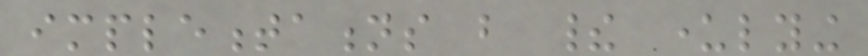implementations but their underlying
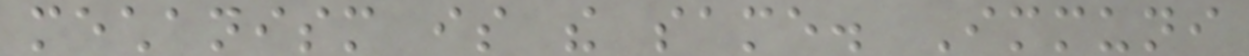mechanism is the same. Immuni
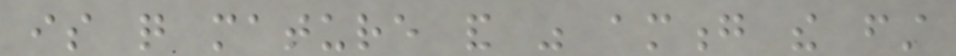is quite mature and was among the first
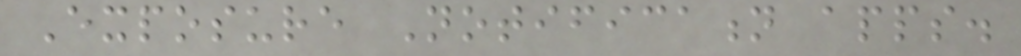Exposure Notification apps.
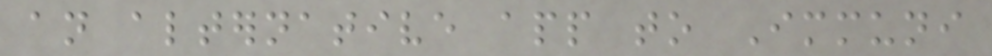an alternative app to Immuni
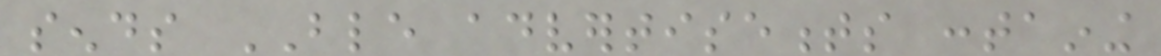sends BLE advertisements containing
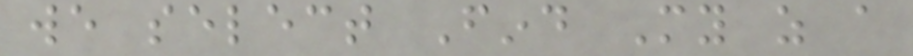we select Find My as a
